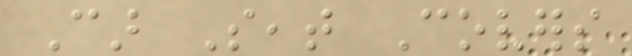Car Seat Covers
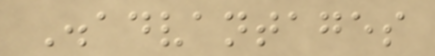Disadvantages
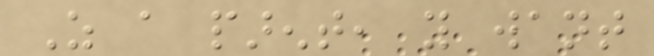As a parent, you want
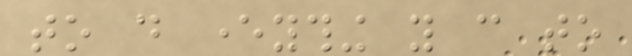to do everything you can to
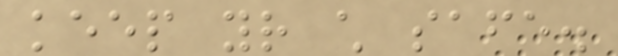keep your child safe.
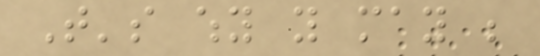That's why you may be
